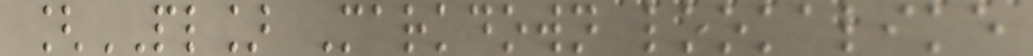[PL] Markdown lookalike
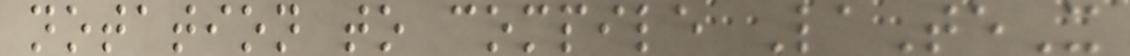notation to compile LaTeX
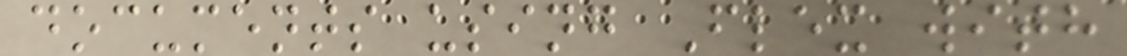documents using Flex with
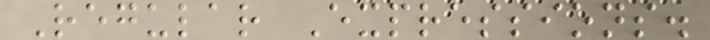Regular Expressions.
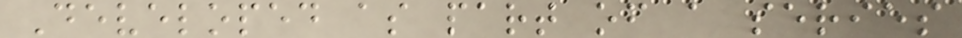Developed as part of a series
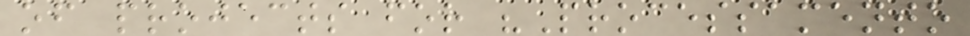of projects for "Processamento
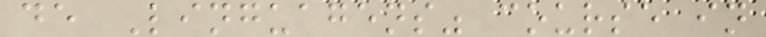de Linguagens" course in
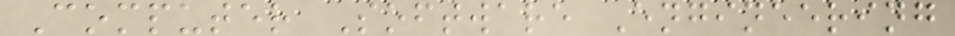Computer Software Engineering
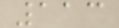113
